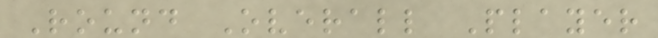Round Overall Player
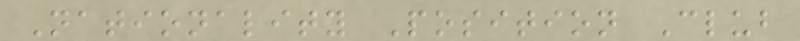Nationality Position Club
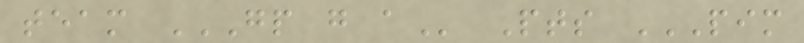team GP G A Pts PIM
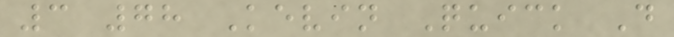3 78 Kevin Quick D
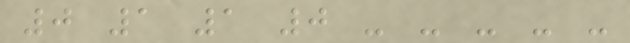0 1 1 0 - - - - -
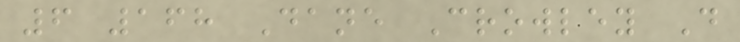6 168 Dane Crowley D
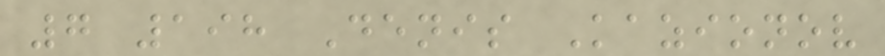7 198 Denis Kazionov
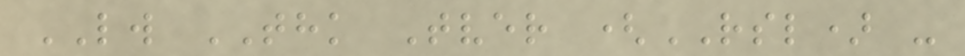LW THK Tver (RSL) -
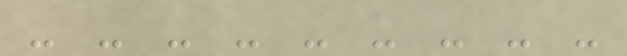- - - - - - - - -
